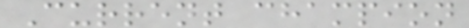Current champion
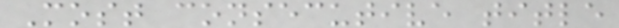Most consecutive title
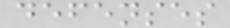defenses
